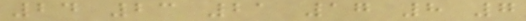24 23 21 17 8 7
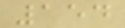154
